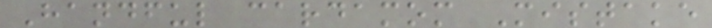Handful cardamom Mistake
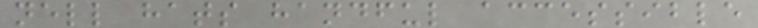nell hats handful accessible
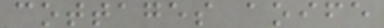cottages aoife
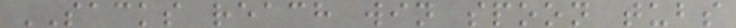SACKS reach win spoon tubs
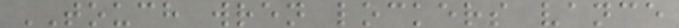TOUCH wren lockers vance
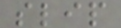slip
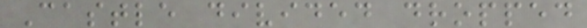Castle divided dropped
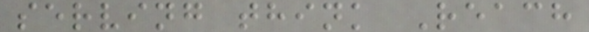serving think Reach
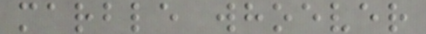marble whoever
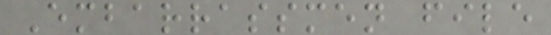Embarrassmen file
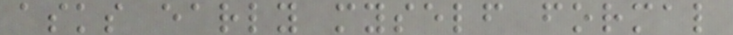asks early myself formal
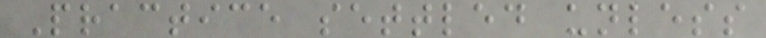Practice settled unless
